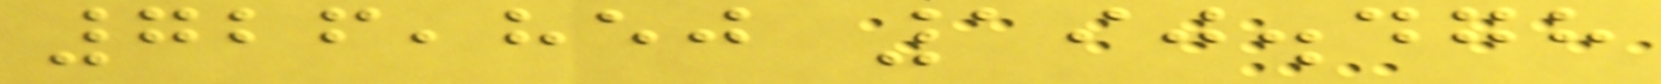726,850 190.478
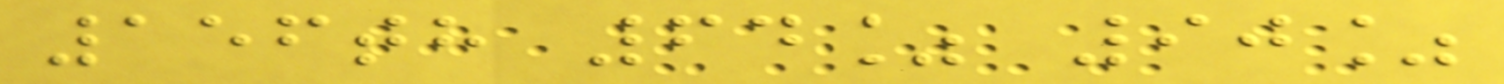156th 64% 90%
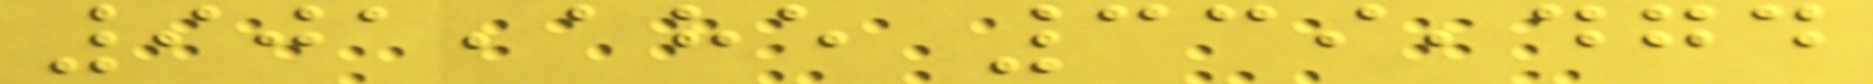901,185 339,474
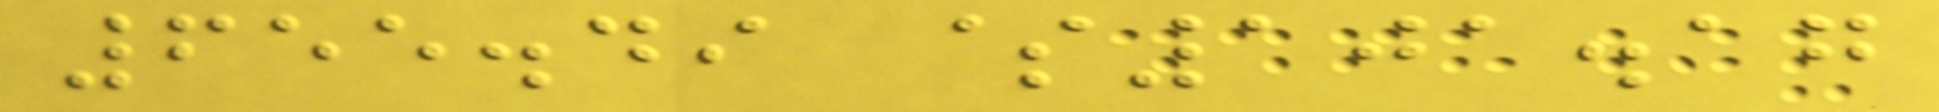655.49 $101.17
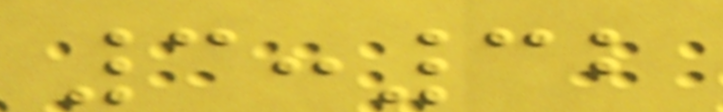3:32
